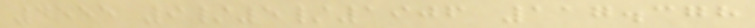4555 9/5/1906 117.378
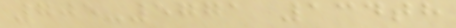705-5771 134th
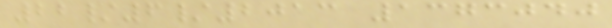22/6/2013 1373040
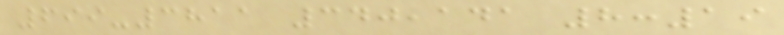699-3811 340,141 8:19
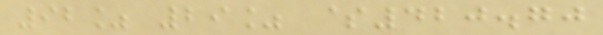92% 29% $420.70
